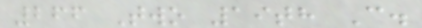266 Two 19th C.
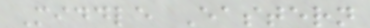Middle Eastern
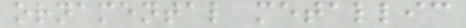ornamental metallic
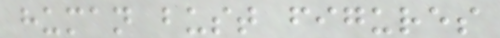human bust figures
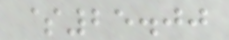$25.00
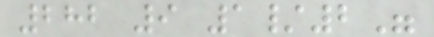282 9 1/2"
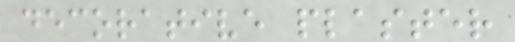decorative plaster
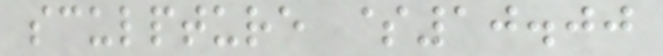sculpture $10.00
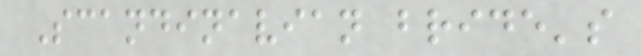Scandinavian bride's
